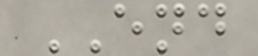END
